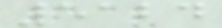5124
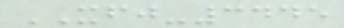XFJ-3445
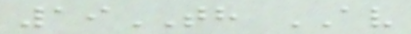19TH AV
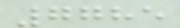7785
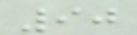90
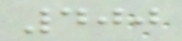400
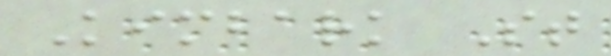Kimbark St
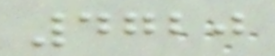4720
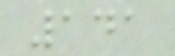141
